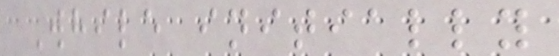While initially
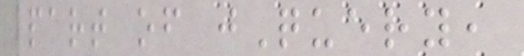part of jQuery,
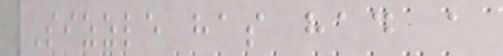Sizzle has had a
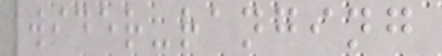wider-ranging
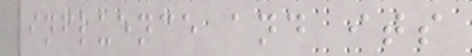influence and its
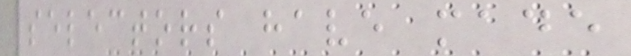selectors have made
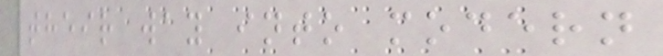their way into modern
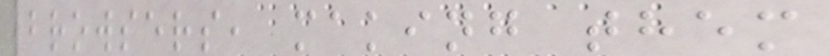browsers, making them
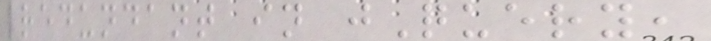redundant in jQuery,
